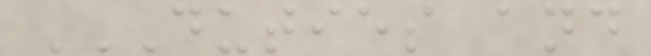DUTIES AND
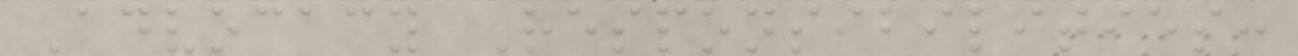Advocacy Responsibilities:
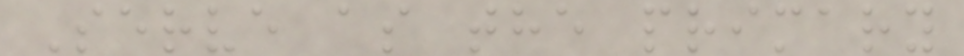Serve as the primary
